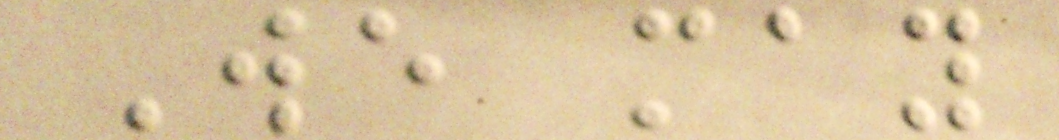We may
